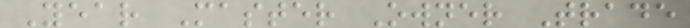Year Master Owner Trade
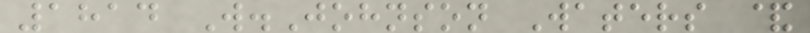1814 W.Johnson Waters &
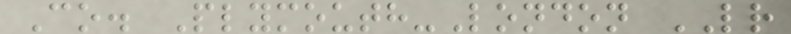Co. Plymouth-London LR
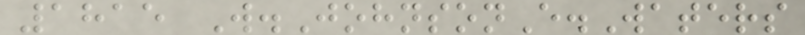1815 W.JohnsonE.Waters
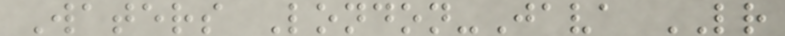Waters London-Java LR
